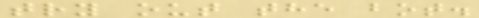try out the bot.
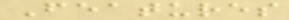Features
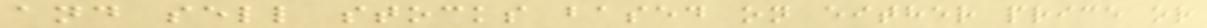and sell stocks based on either price or
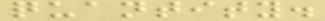quantity.
